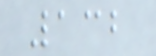132
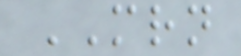MRN
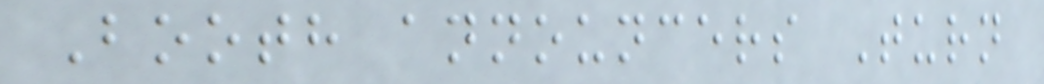Booth announcers Turn
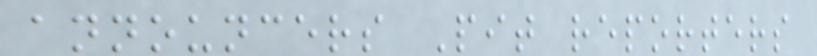announcers Pit reporters
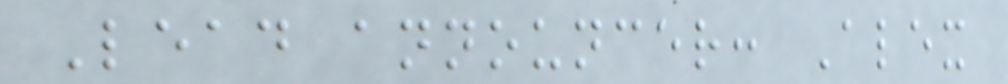Lead announcer: Alex
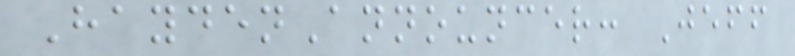HaydenAnnouncer: Jeff
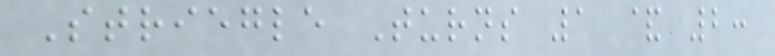Striegle Turns 1 & 2:
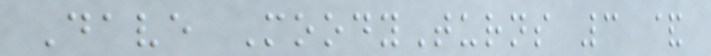Dave MoodyTurns 3 &
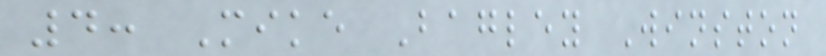4: Mike Bagley Winston
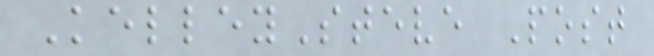KelleySteve Post
